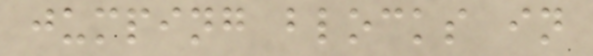jumping blocks in
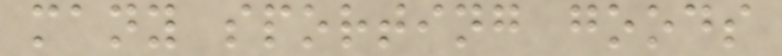many sporting goods
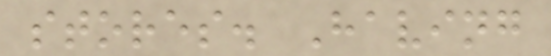stores. Having
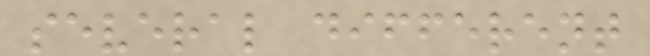several different
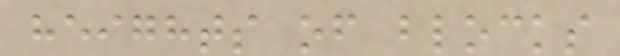heights of blocks
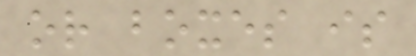or boxes is
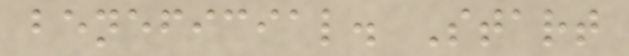beneficial. Start
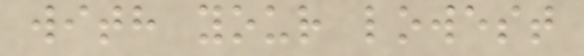with your lowest
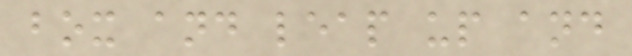box and leap up and
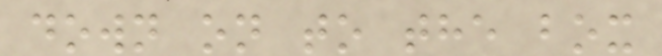down on to the box
